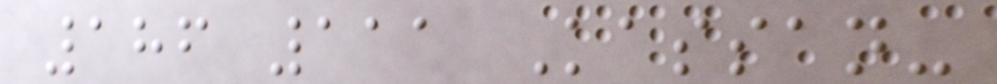186 111 Kassan-
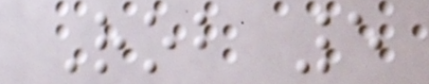Rob 5
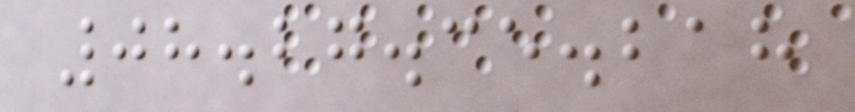08.27.35.218
